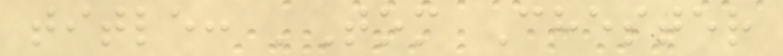title: 'Tom Chester
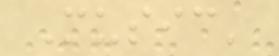Music'
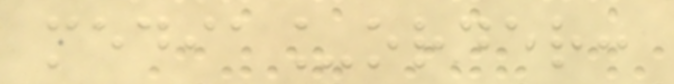media_order:
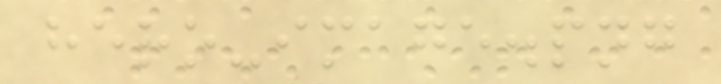hero-image.png
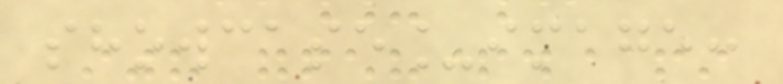showcase_image:
